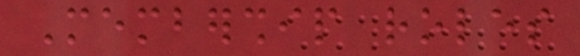Membership roles
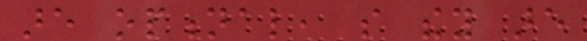are optional, so they are
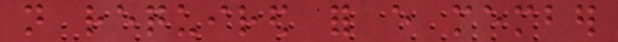not required for every member
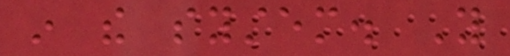in the system. You
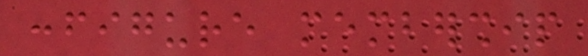configure membership
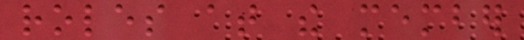roles at the member
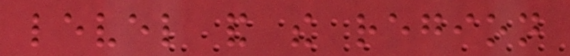level and the region
